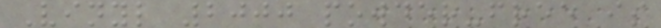Vinyl 2000 powder-free is
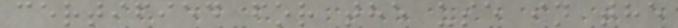certified for the use in the
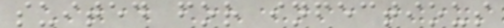suited for infectious
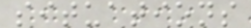situations
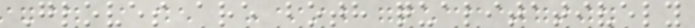Gloves are both qualitatively
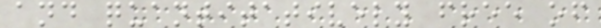and quantitatively free of
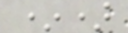*)
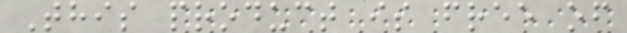This product is free of
